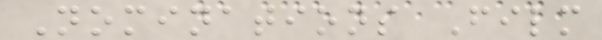Nominations Film
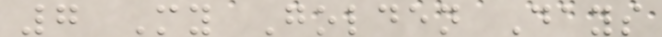7 My Golden Days
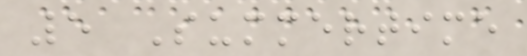5 Summertime
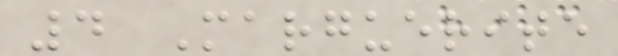4 Marguerite
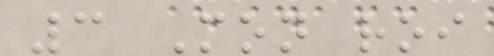3 Mon roi
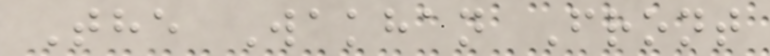The Wakhan Front
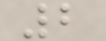2
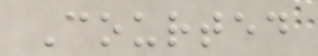Courted
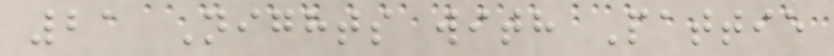21 Nights with Pattie
